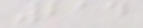214
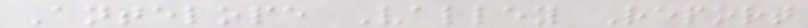Antelope Valley Report
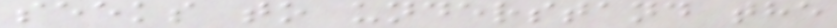seeks to understand the
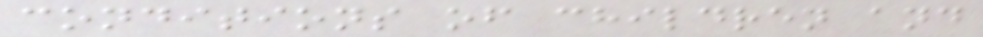conditions of children and
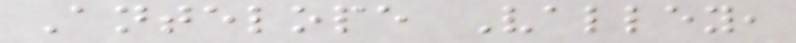Antelope Valley,
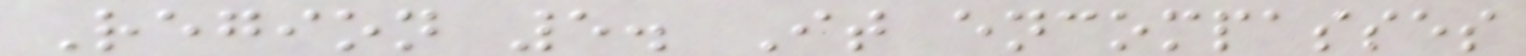Region 5. It encompasses
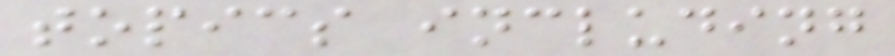topics including
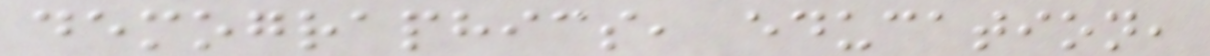demographics, education,
